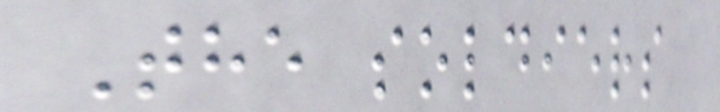The soldiers
